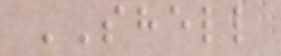SHELL
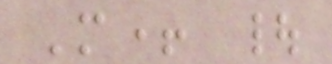M+ |
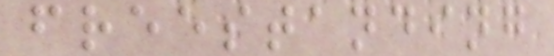freestanding
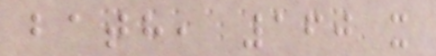bath, 160 x
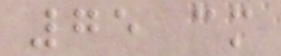75 cm
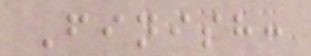Finish:
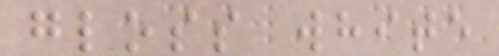gloss white
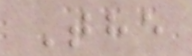The
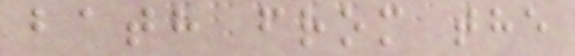bath from the
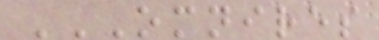OMNIRES
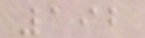192
